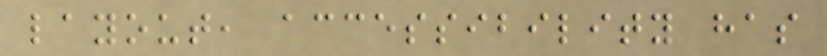layout, accessibility has
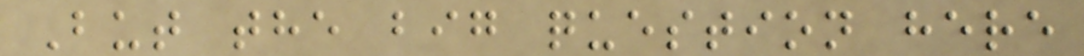But the big question here
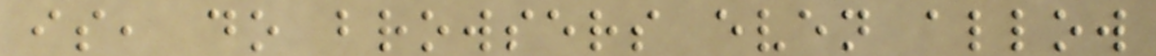is, do browsers even allow
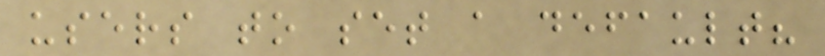users to set a default?
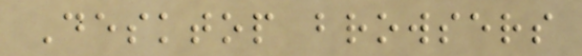Desktop browsers
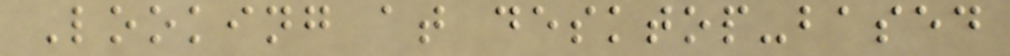Looking at desktop-based
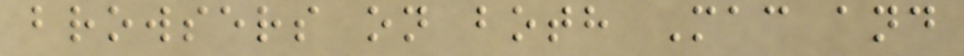browsers on both Mac and
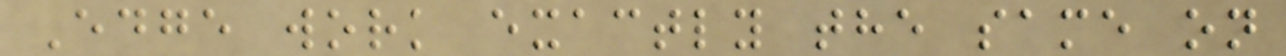Edge work exactly the same on
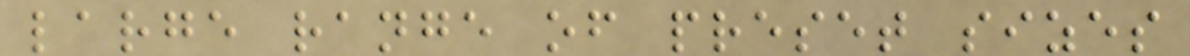large range of preset sizes
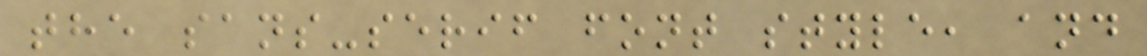the sans-serif font style, and
